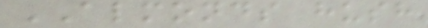ALMONDS hush
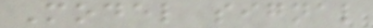Model signal
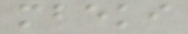mbeki
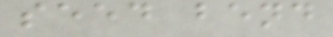seed bend
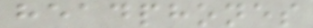headphones
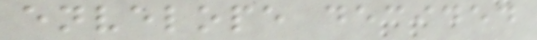envelope decided
